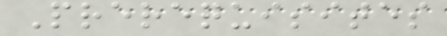Prerequisites
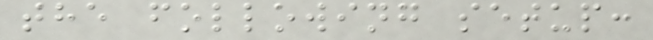the following setup:
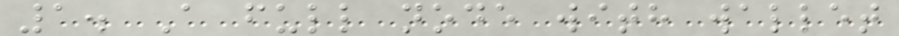1. A full node with wallet
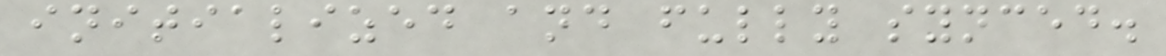initialized and fully synced.
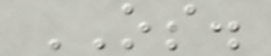OS.
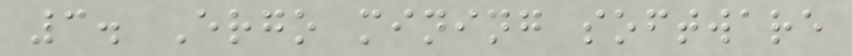3. Ergo mining software
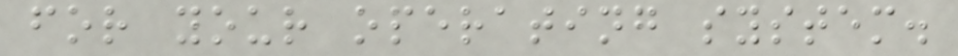for your operating system.
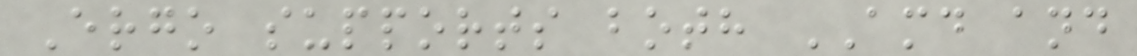Ergo supports both AMD and
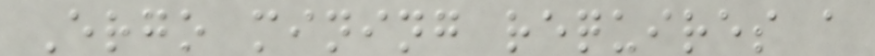Ergo mining requires a
